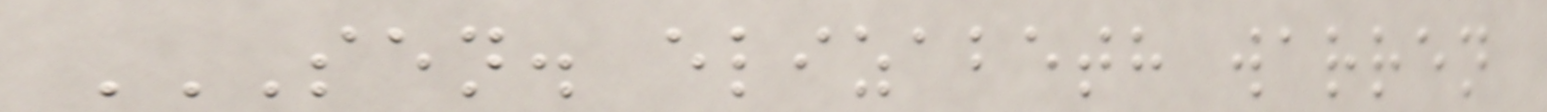SEN. ELIZABETH WARREN
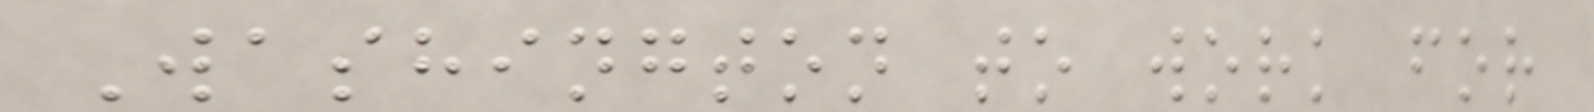Washington to work for
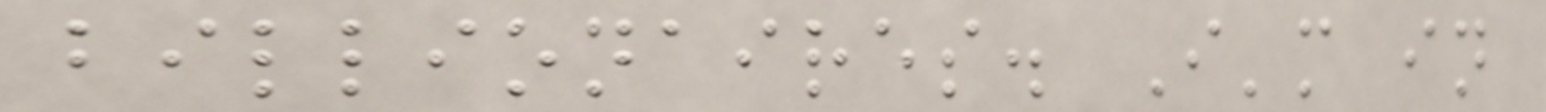billionaires. I'm in
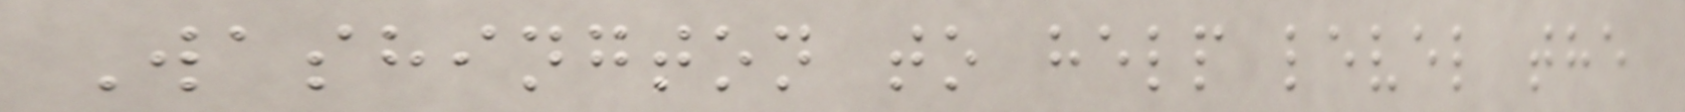Washington to help level the
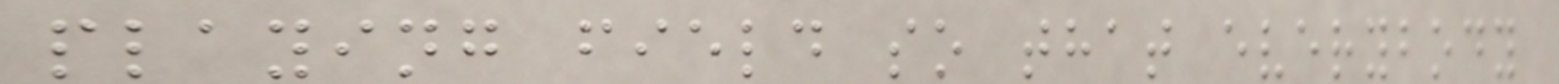playing field so that everybody
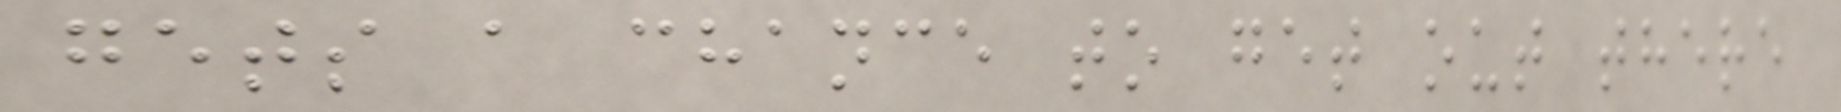gets a chance to get out there
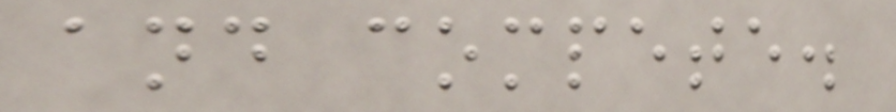and compete.
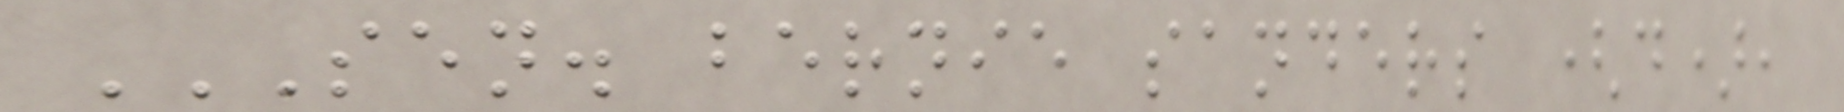SEN. BERNIE SANDERS (D),
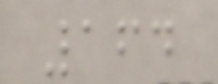164
